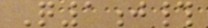Q1j#
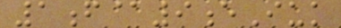1f@9eIuk
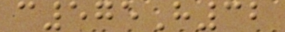c575H32
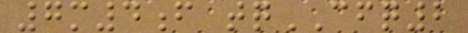7m4f tqCFQ2
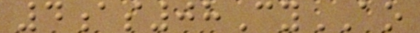4as08CyAO
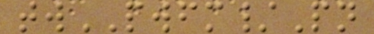twPWFM/Pn
